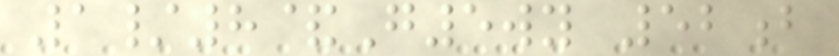1/8&G5wy 52b
